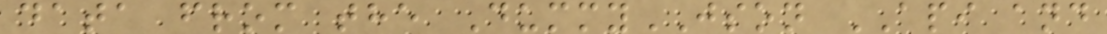data from the DummyJSON API and
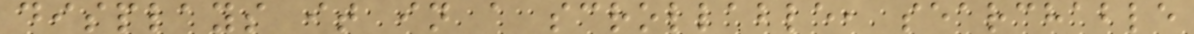displays it in a scrollable, searchable
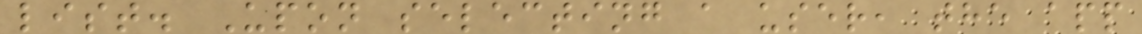list. Upon selecting a user, the app
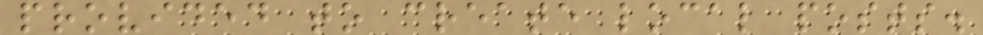provided to create local posts.
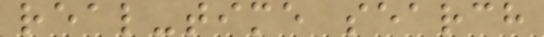real-time search
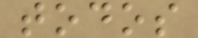todos
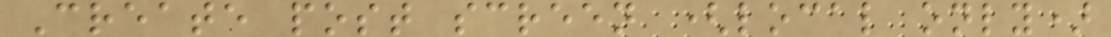Create post screen (local only)
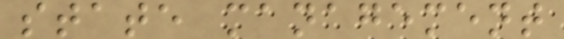state management
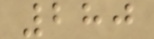280
